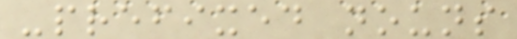-prefixed nouns
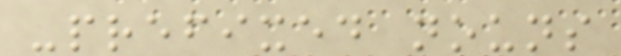-prefixed nouns
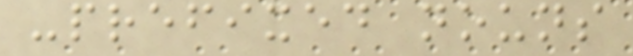-prefixed nouns
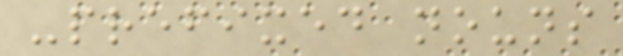-prefixed nouns
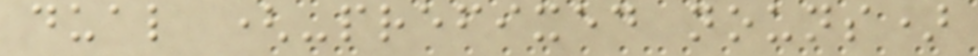dual (-prefixed nouns)
